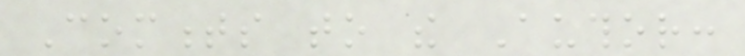Comments to the Author:
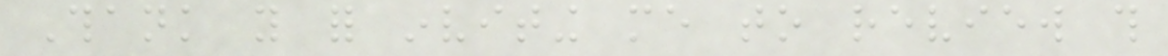Thank you for inviting me to review this
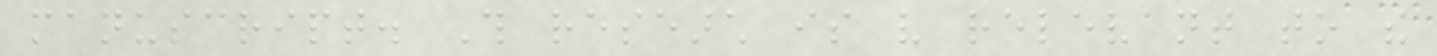manuscript. This research is very relevant to the
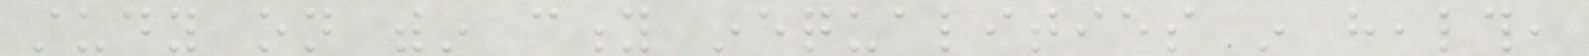study on within city inequalities in health,
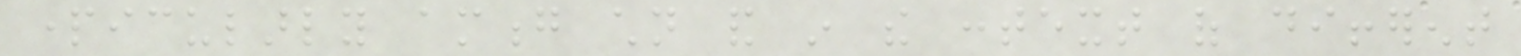particularly among children and in the context of different
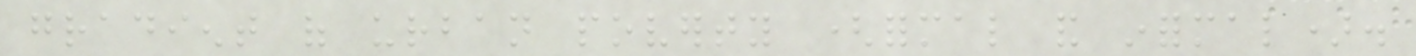gradient of urban poverty (formal and informal).
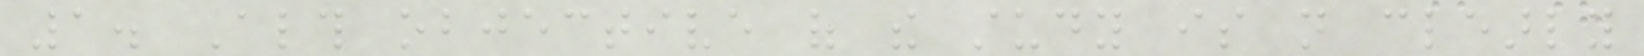1. Although objective of the study is not clearly
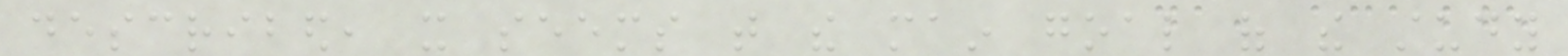described, it seems that the main goal of the study
